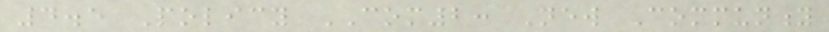4.5 Policy COM2: New Community
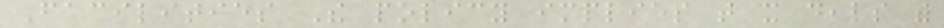Facilities The policy implies that it deals with
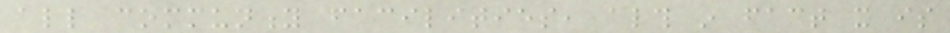all community facilities, although in fact it is
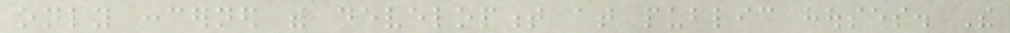only concerned with development at public houses. The
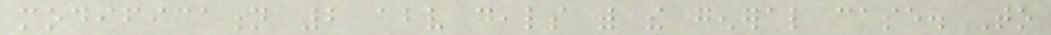modification 2 above deals with the general case. To
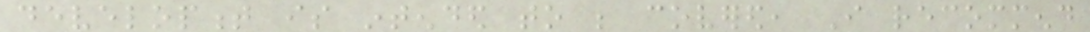development is intended to be covered, I recommend
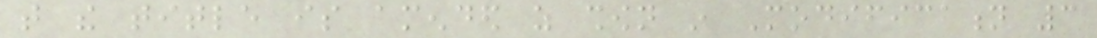that the title is amended as shown in Modification 3
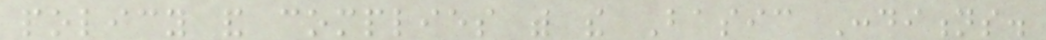policy and complies with the Basic Conditions.
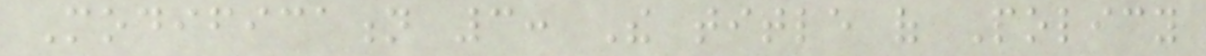Modification 3: The title of Policy
